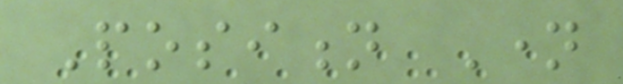Position Name
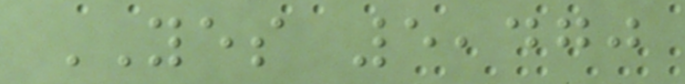YES 5,470
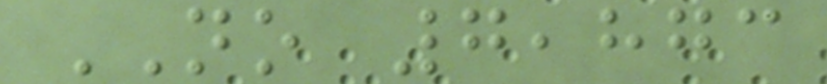NO 7,873
